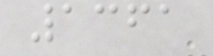1361
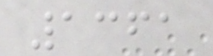1361
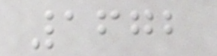1672
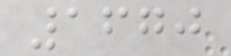1670
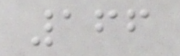166
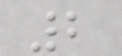2
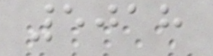5018
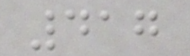417
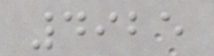4925
